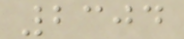2304
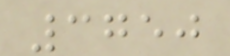3750
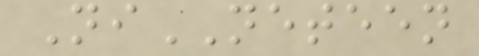NiNETEEN
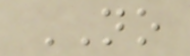NO
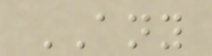ANY
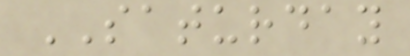SATURDAY
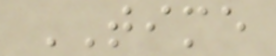TIME
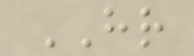HR
